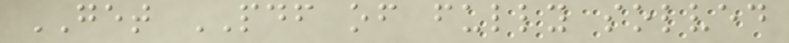GET PDF of fully solved
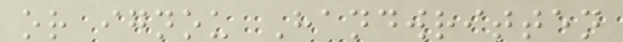or ignou Handwritten
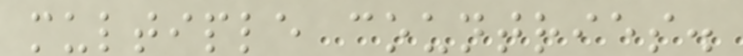multiple countries.
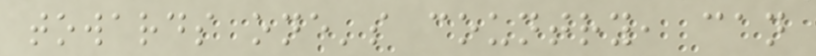towards one's country, can
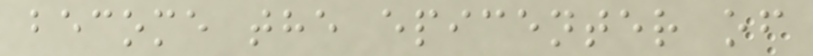become the epicenter of
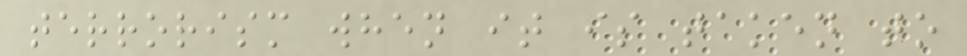terrorism when it is taken to
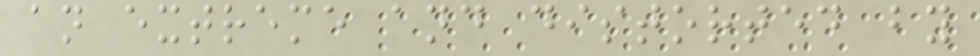an extreme and distorted by
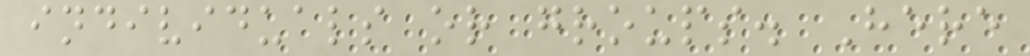individuals or groups. Here
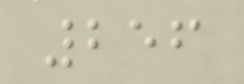256
